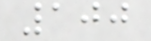100
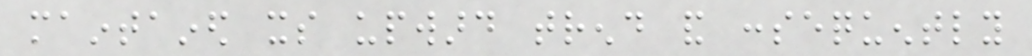maintained its upward trend and consequently
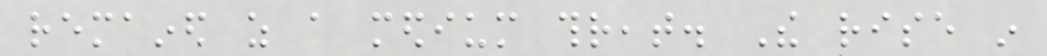remained as a medium threat. The rise in
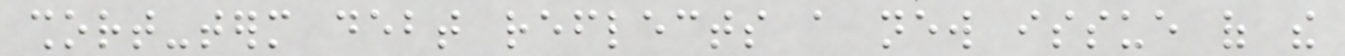short-term debt reflects a new issue of the
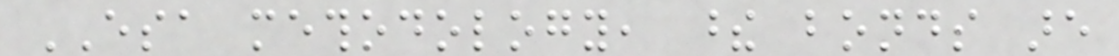ESA methodology, these bonds are
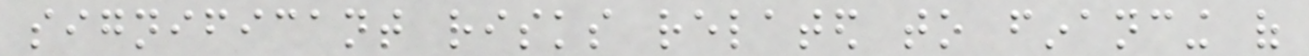significant risks related to financing of
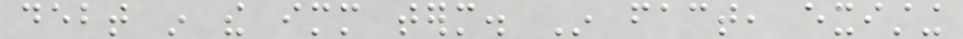debt in the immediate term. In fact, existing
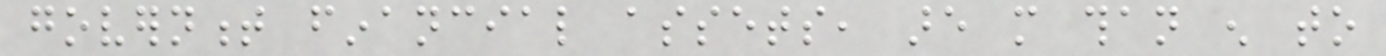government financial assets, are more than enough to
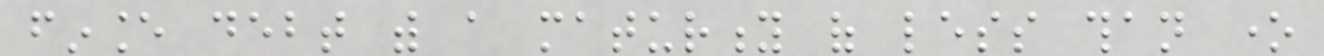finance debt with a maturity of less than one
